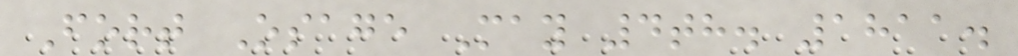Fort Osage May 4th. 1811.
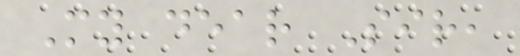My dear Sir,
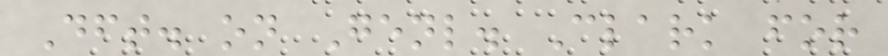Dft. on Genl. Clark for
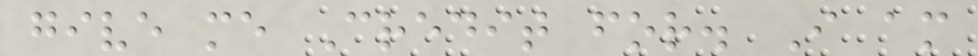give me Credit for. I am
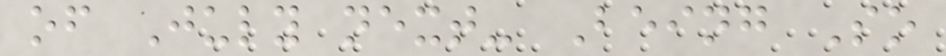of July next- Being So
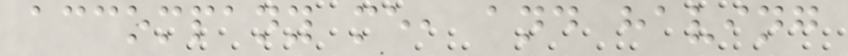accompany me, and having
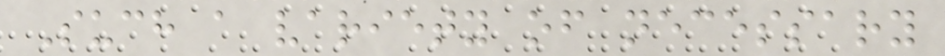Such a variety of necessary
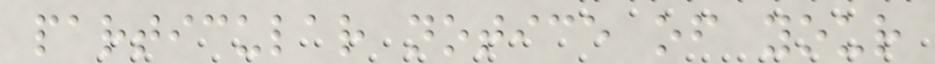particular notice of your
